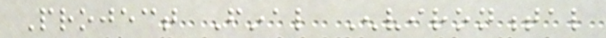Project Final Environmental
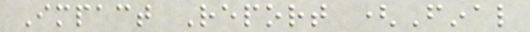Impact Report (Final
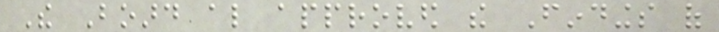The Board also approved the Findings of
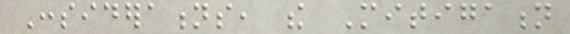Considerations, the Mitigation
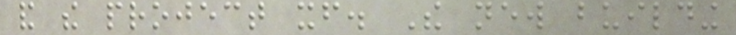and the project itself. The new building
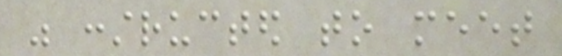was constructed to meet
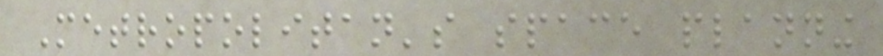Metropolitan's space planning
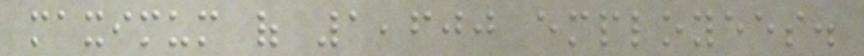maximum of 1,600 employees.
